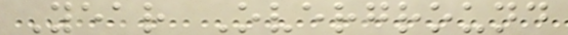Year Overground
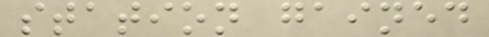station gained
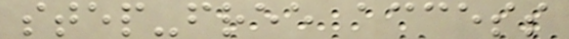step-free access
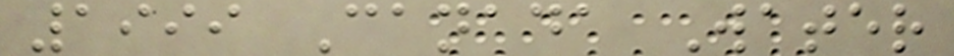1999 Canada Water
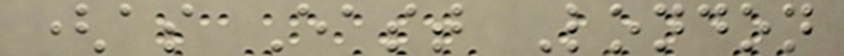(as East London
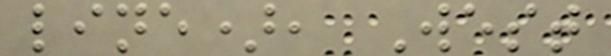line), West
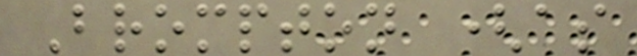Brompton (as
